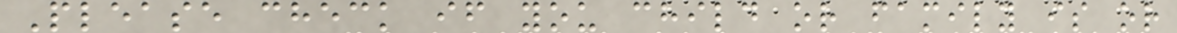Please check if you child or family is or
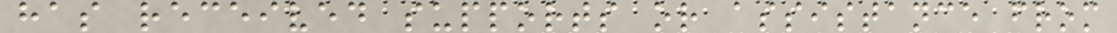has received supports or assistance from
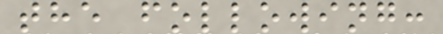the following:
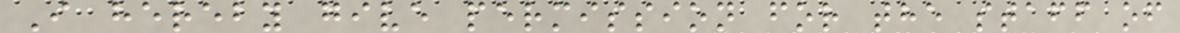I hereby give permission for the staff of
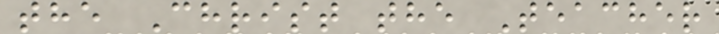the Christ the Teacher
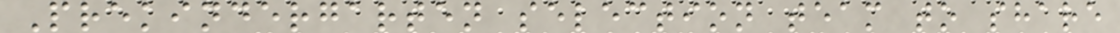Prekindergarten selection team to share
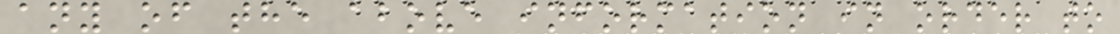any of the above information in order to
